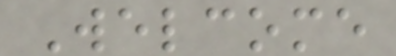Welcome
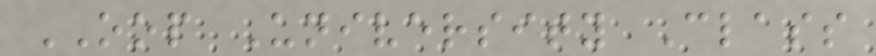OOP University Class
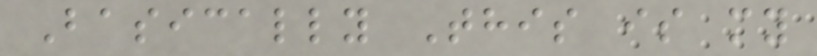Basically This is my
